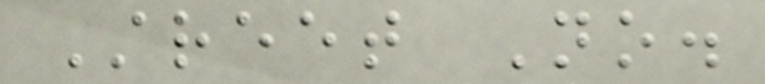Street No.
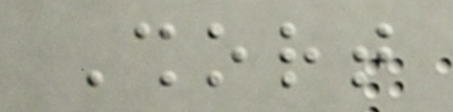Short
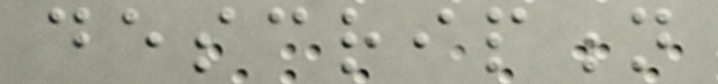description
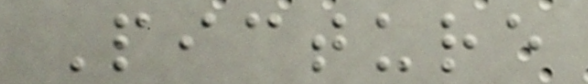Picture
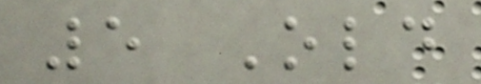5 Old
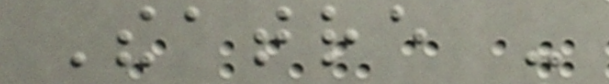Theatre -
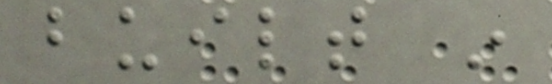built in
